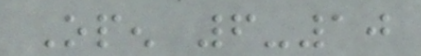Open 6-10
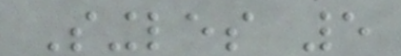Singles 5
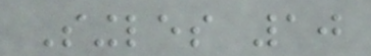Singles 10
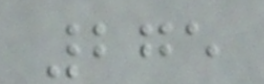275
